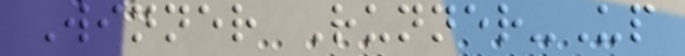Winner Runner-Up
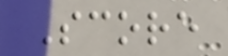Score
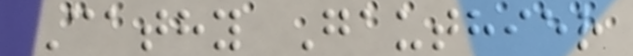Cathy Gauthier
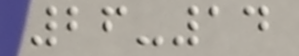26-14
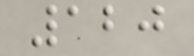120
